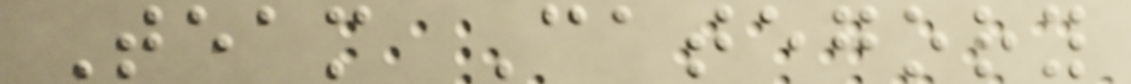Team Category
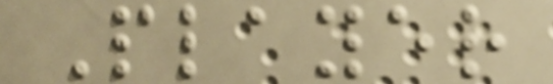Player
